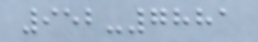952-7881
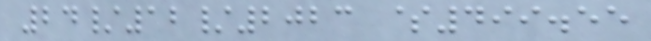24/12/2023 $499.55
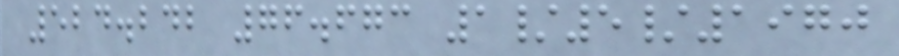524.242 76.673 1/5/1970
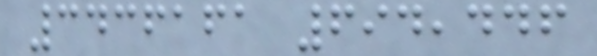3436161 694,446
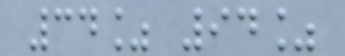34% 94%
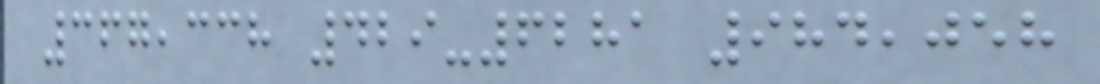367,338 429-6281 984,058
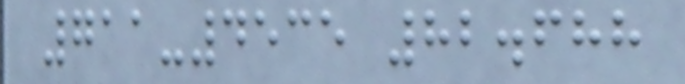711-4535 82.688
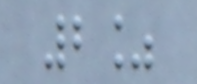2%
